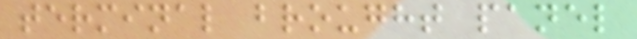terminal brought panel
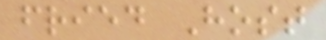fried Host
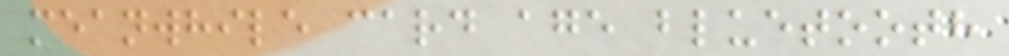meanwhile card age bluetooth
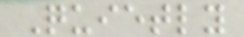Quietly
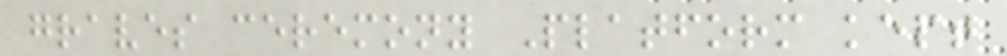graves ceremony Platform kept
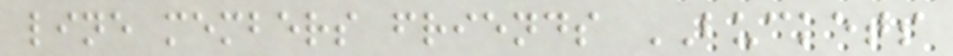line members friends BUCKETS
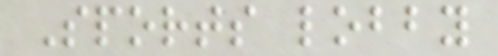Sports lobby
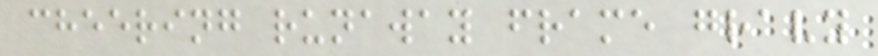cheering runaway frame gravy
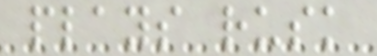plays rusk
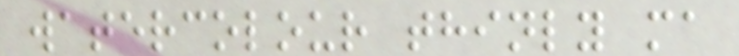watercolour thinly ma
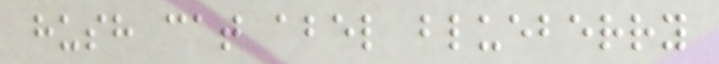hush cat abel blueberry
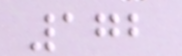172
